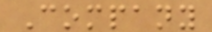Company
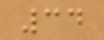34
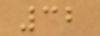32
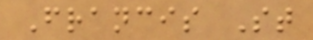Francis St
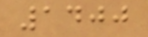1400
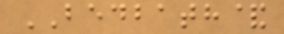BEDBATH&
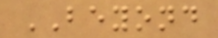BEYOND
